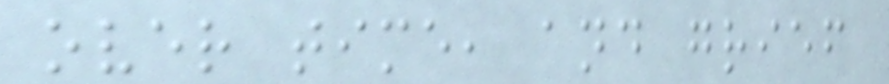over time, and grief
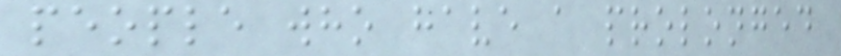people who have a prolonged
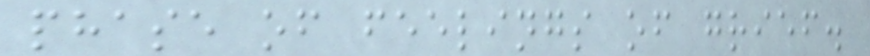phase of feelings of grief.
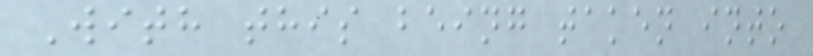With this being taken into
